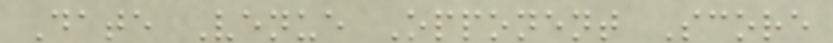Date Venue Opponent Score
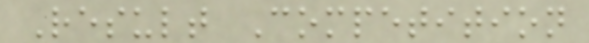Result Competition
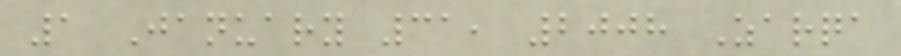1 January 31, 2008 Zarqa
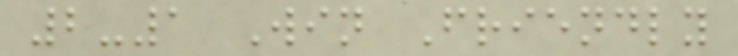2-1 Win Friendly
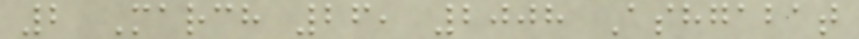2 March 26, 2008 Ashgabat
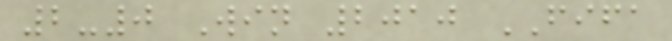2-0 Win 2010 FIFA
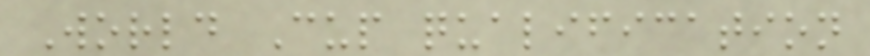World Cup qualification
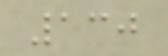130
